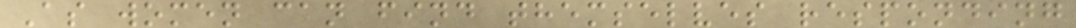As women can find themselves responding
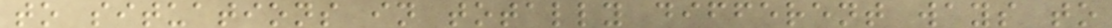to situations in totally different ways to
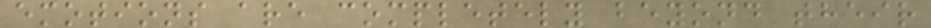emotions are completely beyond their
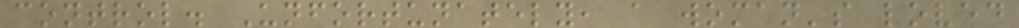control. Unfortunately, a woman's loved
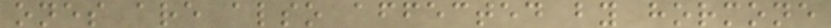ones are also affected by hormone
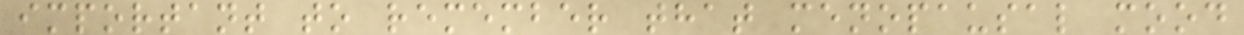important to remember that menopausal mood
